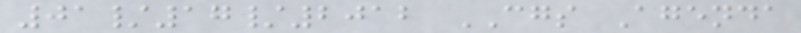01/17/2012 CGS Agenda
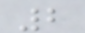2
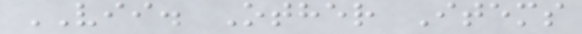VII. Other Items
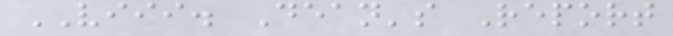VIII. Dean's Report
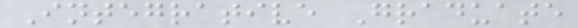Integrative Graduate
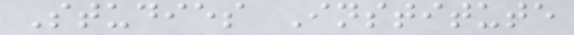Studies Institute
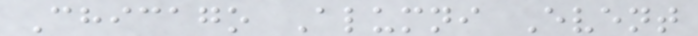Chicago Alumni Event
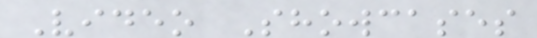Video Showcases
